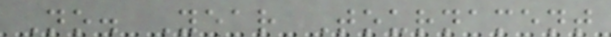No. Year Tournament
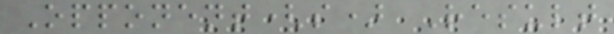Opponent(s) Result
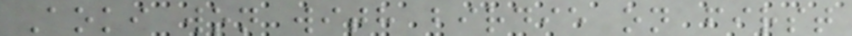Aoki won with birdie on first
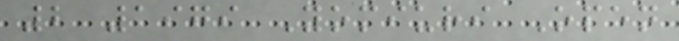2 1979 Yomiuri Open
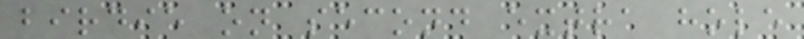birdie on second extra hole
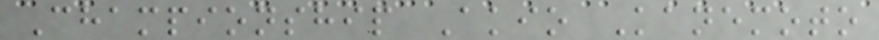Championship Akio Kanemoto
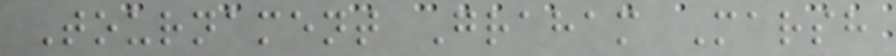Tournament Graham Marsh
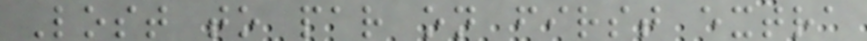Lost to par on first extra
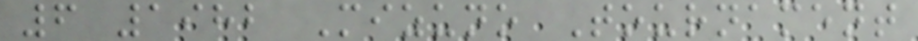6 1982 Mizuno Tournament
